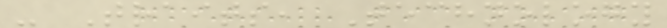- Traits, Technology
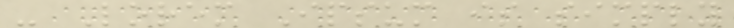- Lorem Ipsum is simply
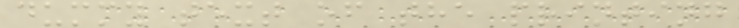dummy text of the printing
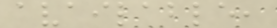available,
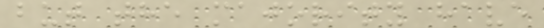but the majority have
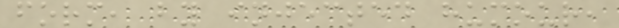form, by injected humour,
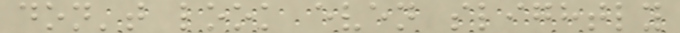don't look even slightly
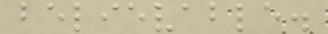believable.
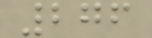276
